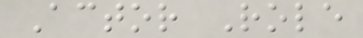Actor Role
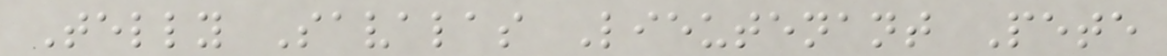Telly Savalas Lieutenant Pete
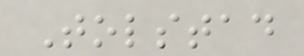Tolstad
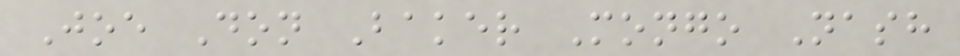Joe Don Baker Mongo Nash
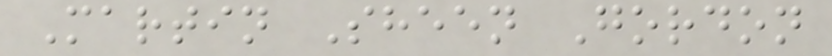Martin Sheen Gordon
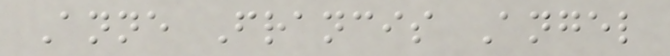Anne Francis Angel
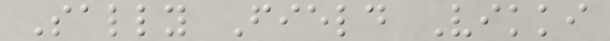Sally Field Vikki
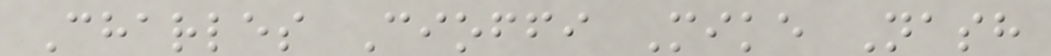Charles Cioffi Mike Nash
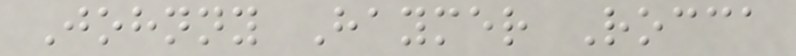Johnny Haymer Rocca
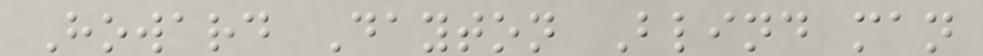Howard Dayton Blind man
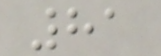81
